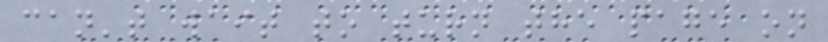can't wait to turn the page on
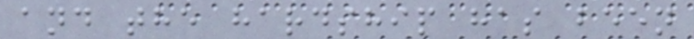and the hardship has been
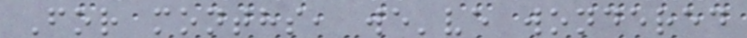For months, we've wondered
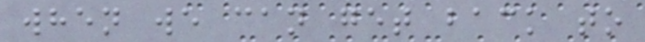when we can get back to
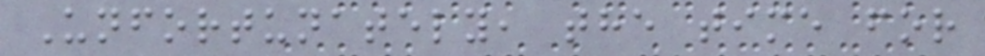Unfortunately, the time for
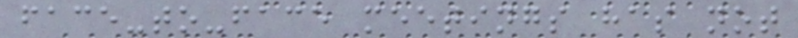face-to-face meetings has not
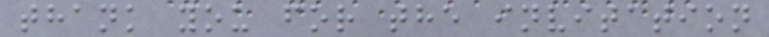thank you for the invitation
